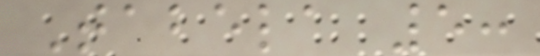Tabela 5:
